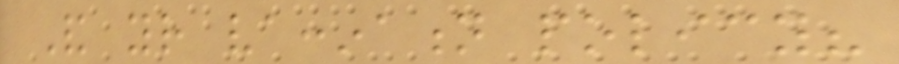And your vaccination policy?
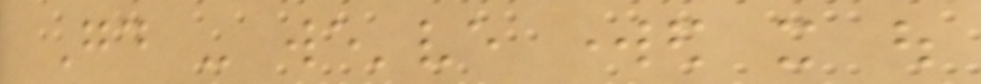Good - we've worked it out
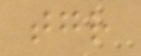together
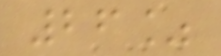26%
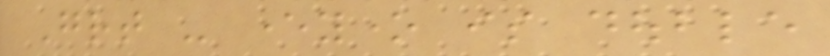Great - everyone is double
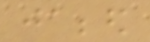jabbed
